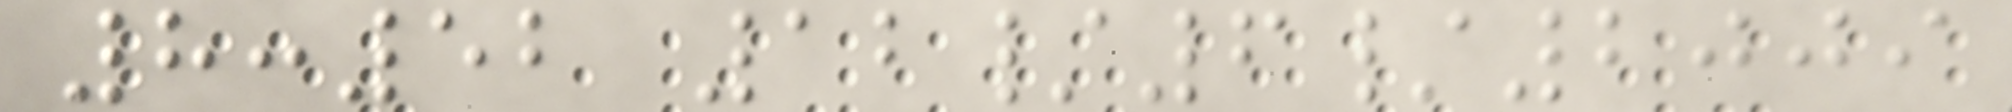8:52 12/6/2009
